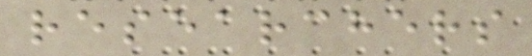researchers
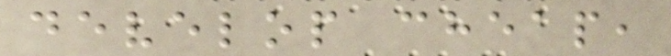develop cheap,
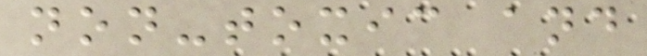non-toxic and
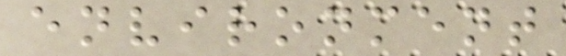environment
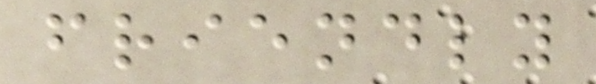friendly
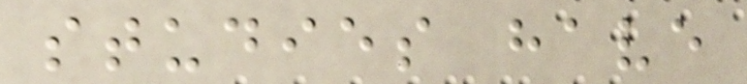studies have
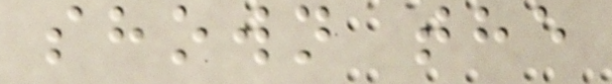shown the
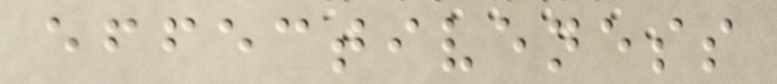effectiveness
